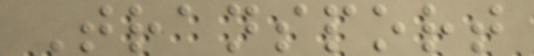Transport
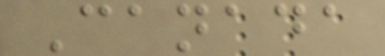Canada
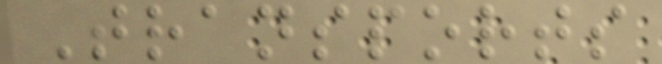Transports
